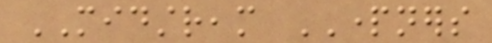MIDSTREAM PARTNERS
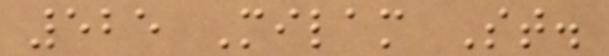525 Milam St.
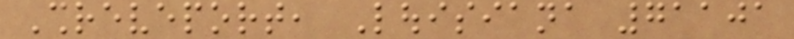Shreveport, Louisiana 71101
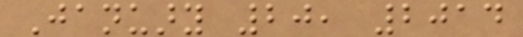January 20, 2014
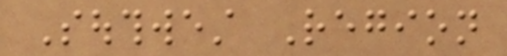Southwest Region
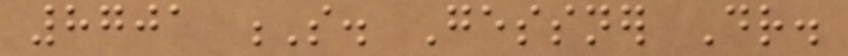8701 S. Gessner Dr.
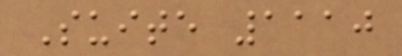Suite 1110
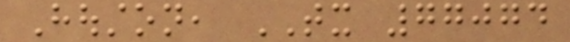Houston, TX 77074
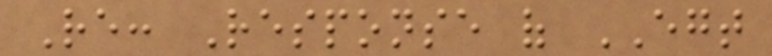Re: Response of EGT
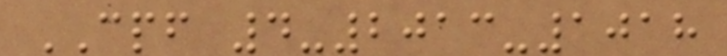CPF 4-2013-1018
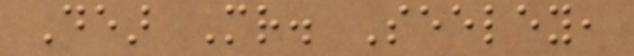Dear Mr. Seeley,
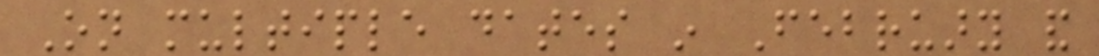On multiple dates in February and
